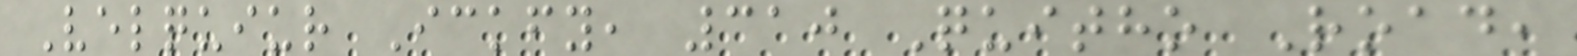Velquiur Ickfy, 310 Quitho Road,
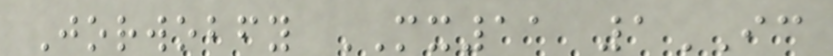Jorwobfy MX11 1IC
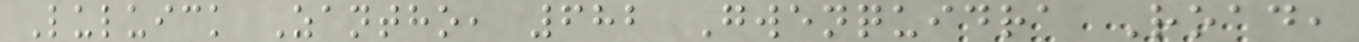Luluick Zantho, 682 Gwenquidra Road,
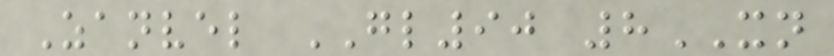Zanvel GL90 8XN
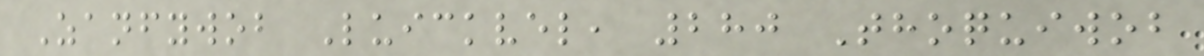Zanfywob Luickvel, 280 Thoquiwob
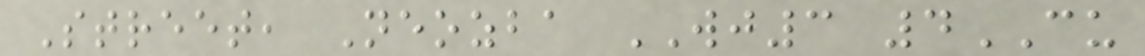Street, Neozba WJ3 4CU
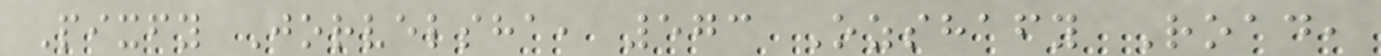Pixfy Jorvelsha, 573 Ozshafy Road,
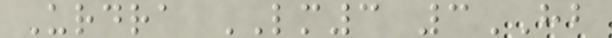Urdra LM3 3HB
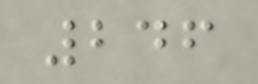246
